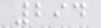294
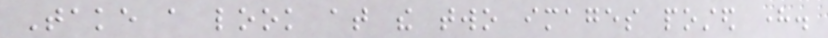Take a look at the two images posted here.
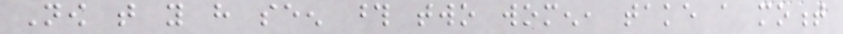Now that you have seen those two women, take a moment
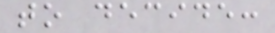to decide:
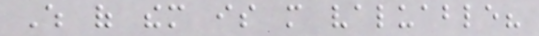Which of them is more valuable?
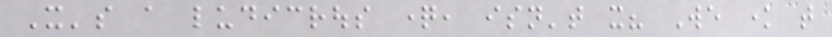It's a ludicrous question, isn't it? We know that
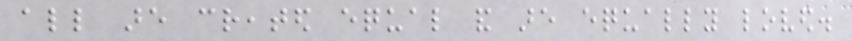all are created equal and are equally loved.
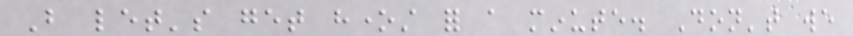But let's get honest for a minute. Don't we
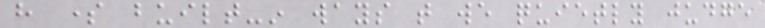have some built-in ways that we quietly judge
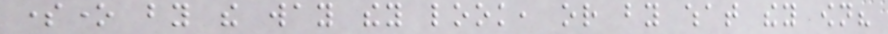someone by the way they look, or by what they own?
